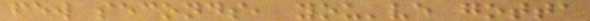few seconds, you've gotta
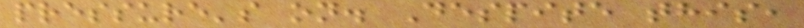pressure's on. Despite this,
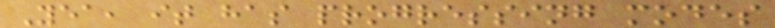Yea, it has progressing modes
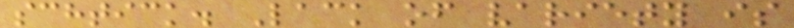schtick. Lack of variety is
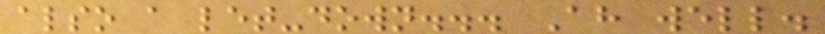also a let-down... Ah well.
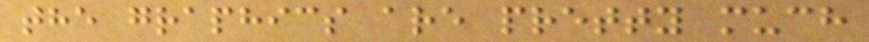the graphics are pretty much
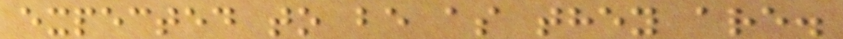expected to be as they are.
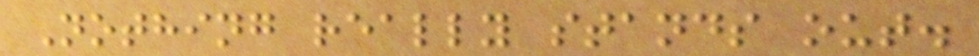Nothing really stands out.
